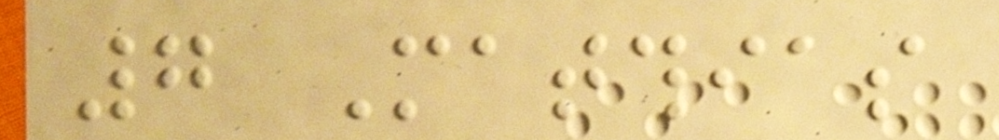7 Matthias
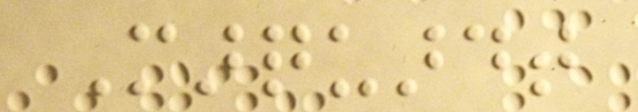Marquardt
